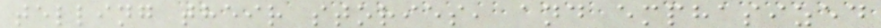telling their stories, and emphasized
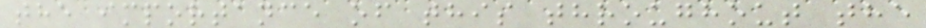the importance of this throughout the
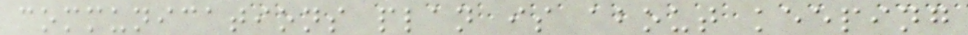communications plan is about keeping
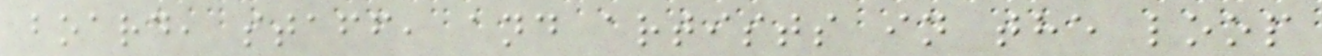board, staff, and artists in the loop
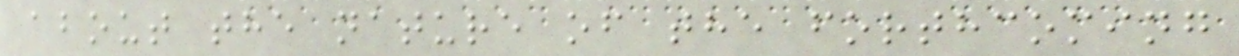about the nature of the forthcoming
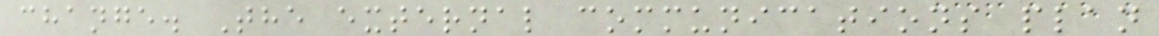change. The external communications plan
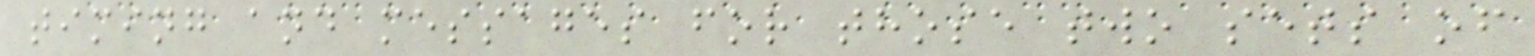timing and messages for those two sets of
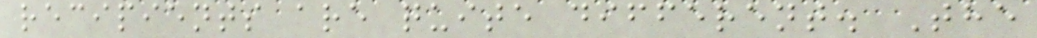recipients are quite different. The
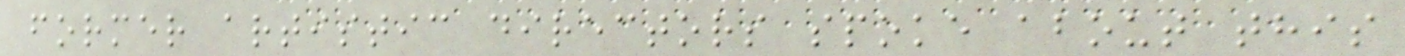former artistic directors spoke about this
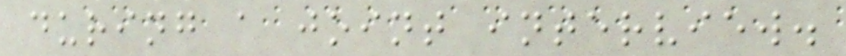during a joint interview.
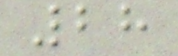28
